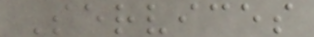Services
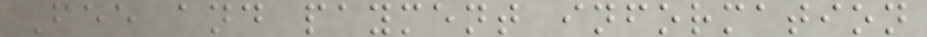Fee and payment information
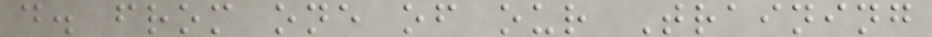d. from one of our Training
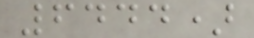6444)
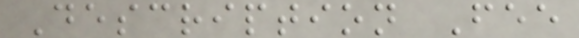Description Fee
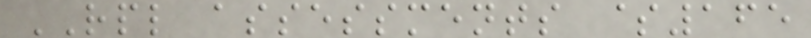RPL assessments $165
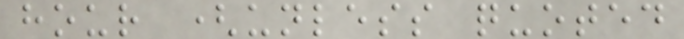hour (unless quoted
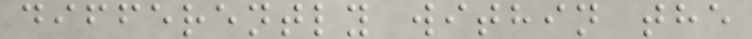differently within the
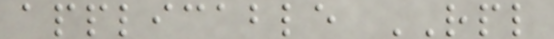applicable RPL
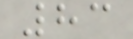83
